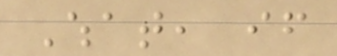What, if
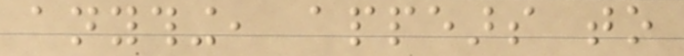anything, appears to
